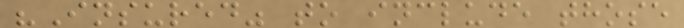"Insured" to include those
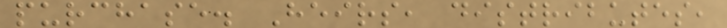purchase. Heirs, distributes,
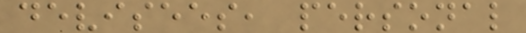devisees, personal
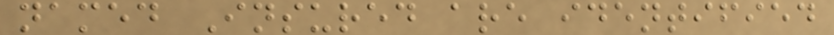named Insured are identified
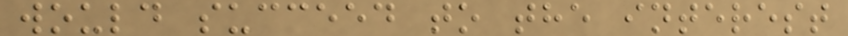would succeed to the interest
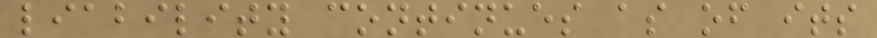liability continues as of its
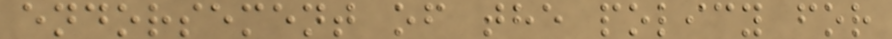endorsement of the policy for
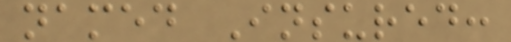named Insured:
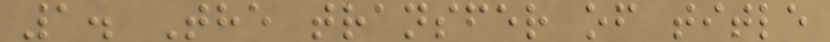1. The transfer of title
